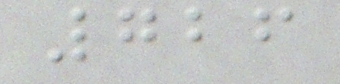726
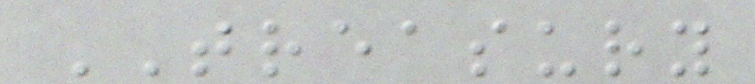TREASURY
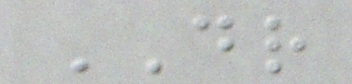DR
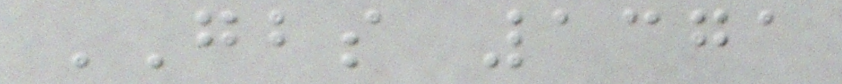GBS 1371
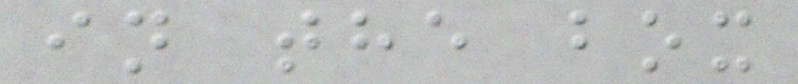in the box
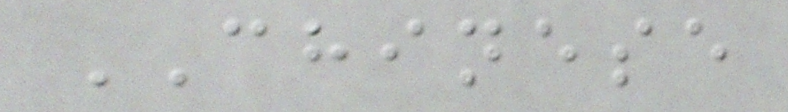CHINESE
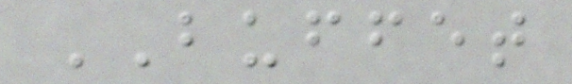BUFFET
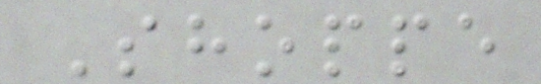Shoppe
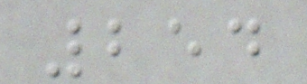254
